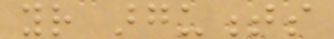your arguments
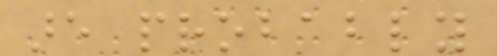are probably
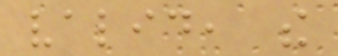valid, the
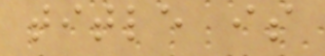title is
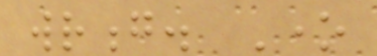wrong. One
